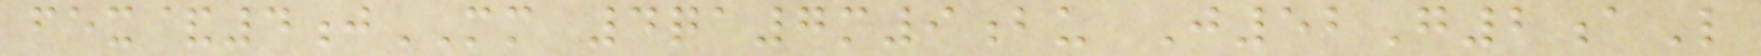fex&4jMM 4qa7m9bu J52G2aL
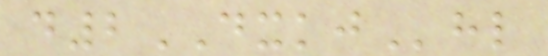d2DXKJhl
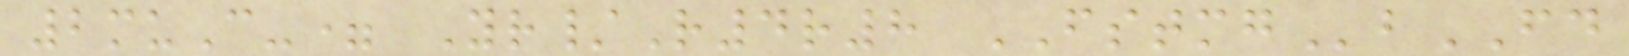2muC-= Yr/R4r8 FSTMGbFD
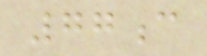77c
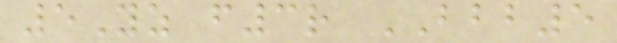5Yz f3r BBB5
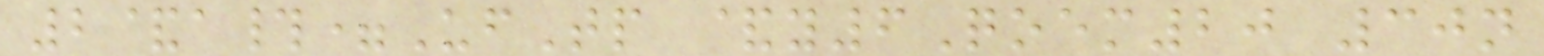2&a#=UfTp &y6Qoem20 30n
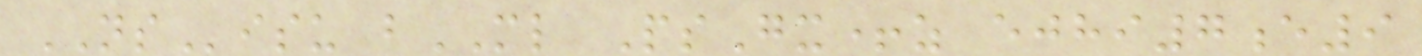NSisu bML PsGx+z ejhi7e9
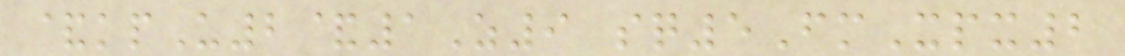&kpU2&1Z9 sq5FmXpx2
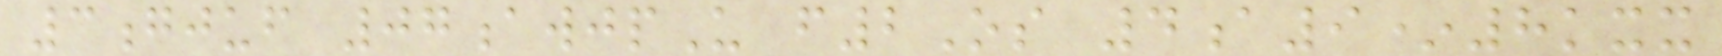3gjuf 07awjpU f2Os 4a9*8kxx
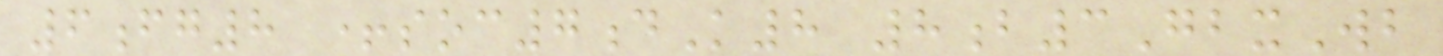6fg8 +soc7dK8 8b3GbxWb
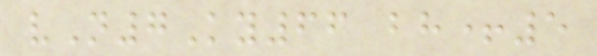vN7Ky66 bh+5
